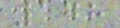178
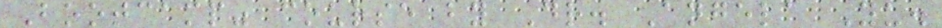Bootcamp" course by Dr. Angela Yu.
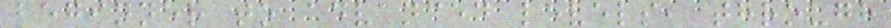beginner to advanced levels, through
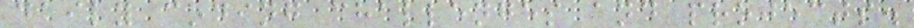daily coding challenges and projects.
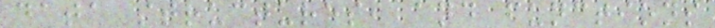data structures, and functions
